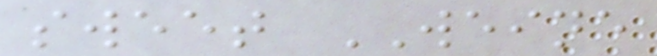sweet WEINE
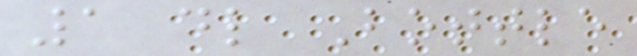1 dl Bottle
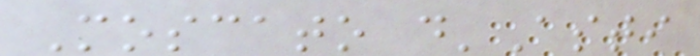Moscato d'Asti
